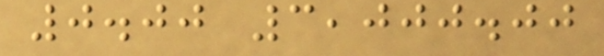0.00 3,000.00
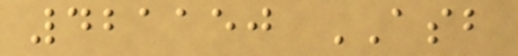421150 ASB
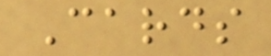Cards
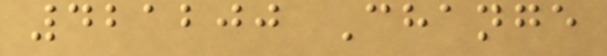421200 Change
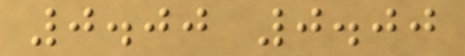0.00 0.00
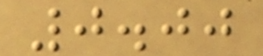0.00
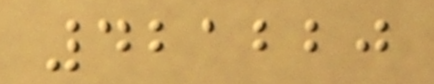421220
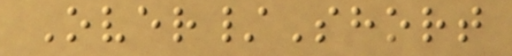Over/Short
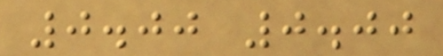0.00 0.00
